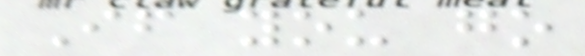If you go
